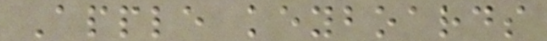Apple keyboards
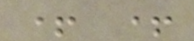+ +
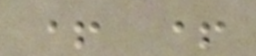+ +
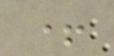+
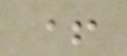+
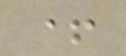+
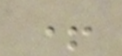+
